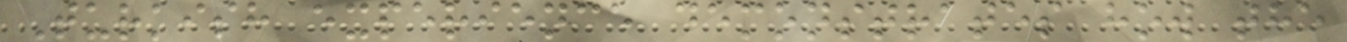Turkish experience demonstrates how the
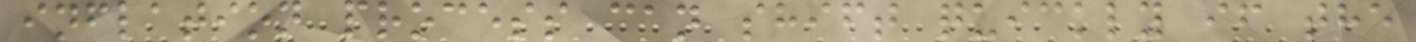inflation process can shift quickly if the
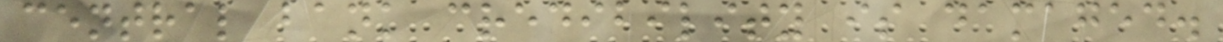central bank credibility is damaged.
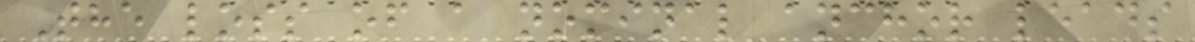The loss of a nominal anchor leads
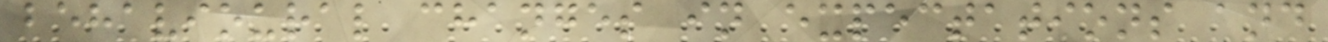behavioural changes in expectations and
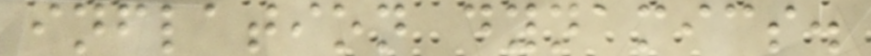inflation dynamics.
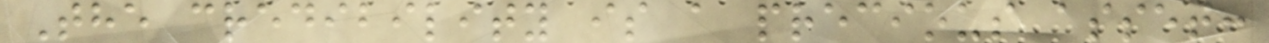The credibility is a precious asset:
